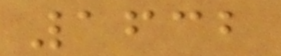1632
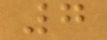7
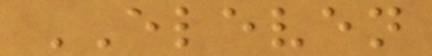ELEVEN
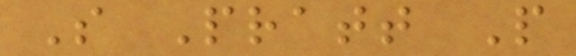S Pratt P
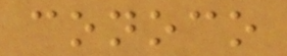conoco
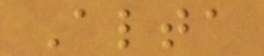Alta
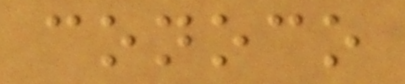conoco
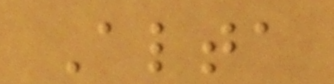Alta
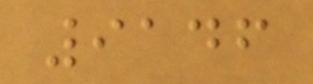9146
